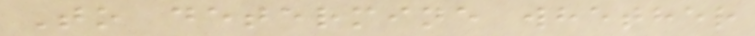To determine whether
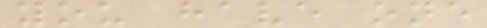you have one
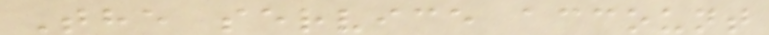The service account
